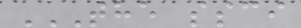THE SSCI
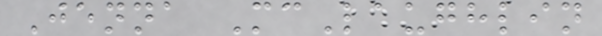Jenna McLaughlin
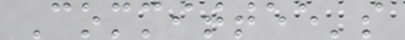Committee's
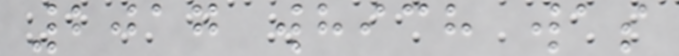2017 which was
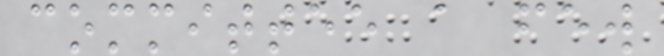committee a few
